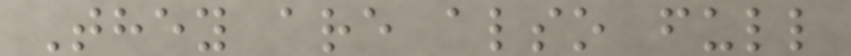They are also full
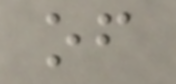of
